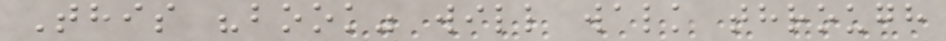This "book" will walk through
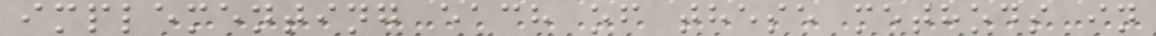implementing each of these methods in
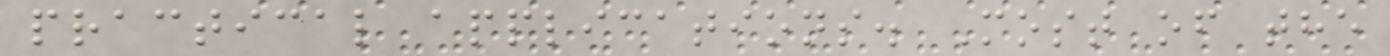practical applications. Most of the
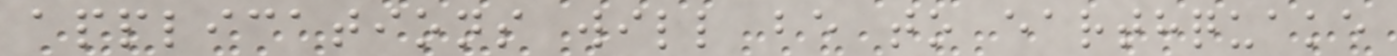applications will be to earthquake
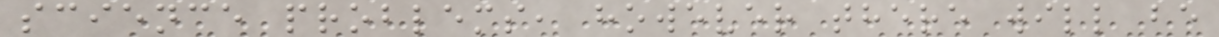science problems, however there will be
